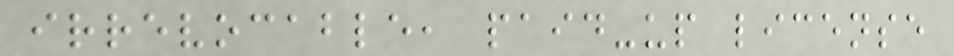irrevocable, paid-up license
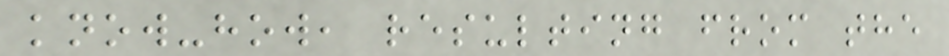know-how, resulting from the
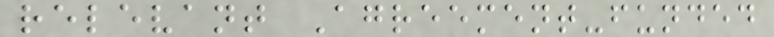relevant Agreement-funded
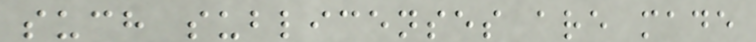such sublicenses are made
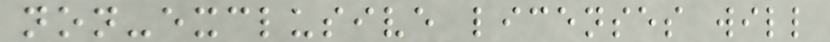non-exclusive licenses will
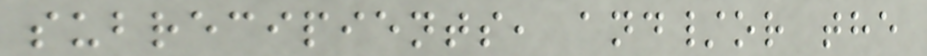subrecipients, and/or the
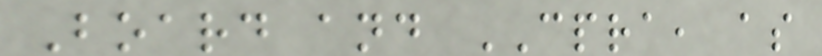Board and CPRA, as
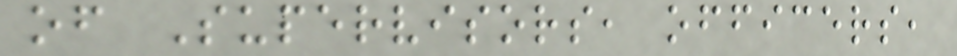of Supervisors, officers,
